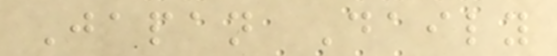Japan Daily
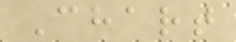Chart
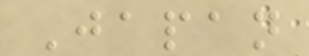Japan
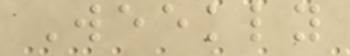Weekly
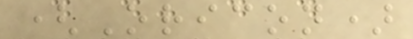(Oricon)
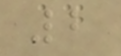2
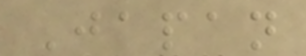Japan
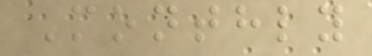Monthly
